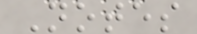Notes
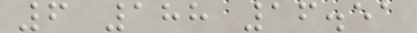6 188 16.51
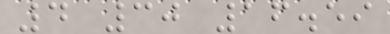4 30 16.59
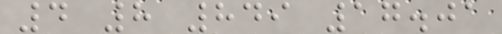4 8 849 17.01
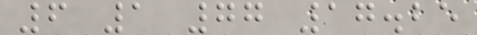6 1 77 17.25
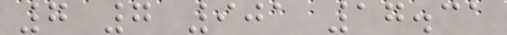7 7 901 17.31
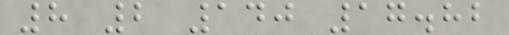8 2 140 17.82
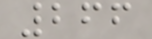266
